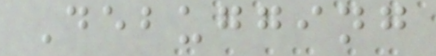Debugging
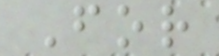For
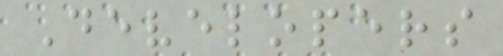Developers
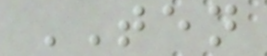TEN
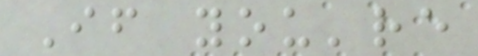If you're
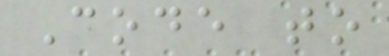Code to
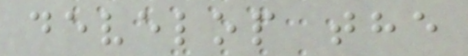develop the
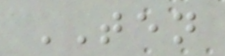TEN
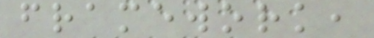framework,
